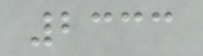2333
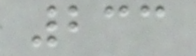233
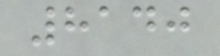8140
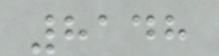8148
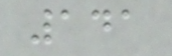141
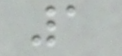1
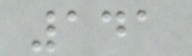141
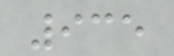935
